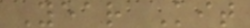Year Kit
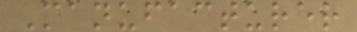Manufacturer
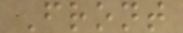Front
